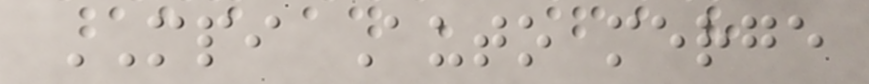MPI Auto merge
